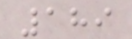189
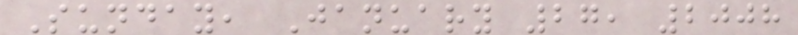Sunday, January 27, 2008
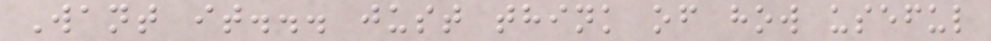Want it... just think of how useful
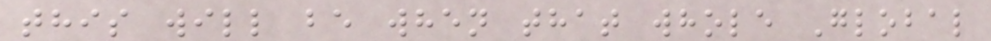this will be when that whole Global
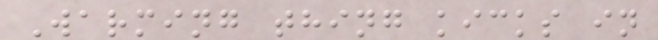Warming thing kicks in
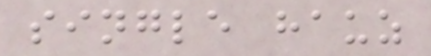single hauz
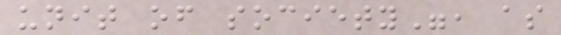unit of society", as
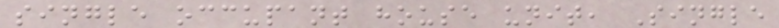single occupant house unit, Single
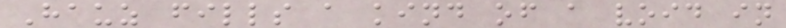Hauz fills a kind of a void in
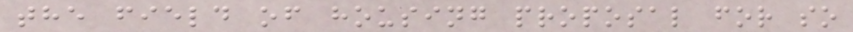the field of housing proposal for so
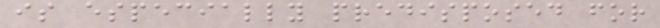is especially predisposed for
